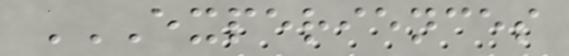EXPERIENCES
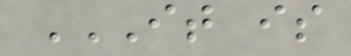IT IS
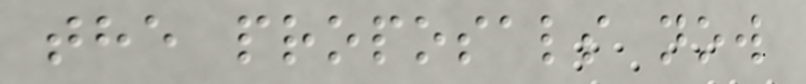the proposals now
